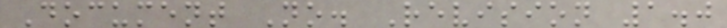Document No. Revision 1.0
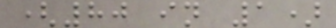(80 in 1)
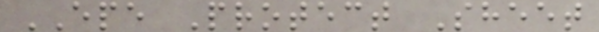EPE Protect Sheet
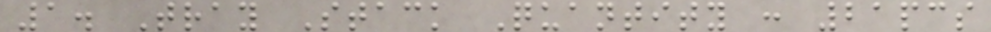1. Tray Stack Quantity : 21pcs
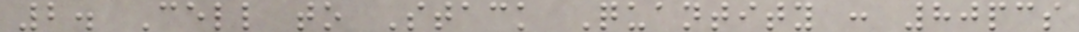2. Cell to Stack Quantity : 80pcs
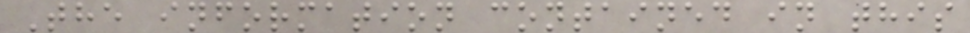The information contained in this
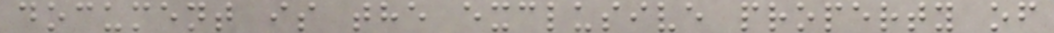document is the exclusive property of
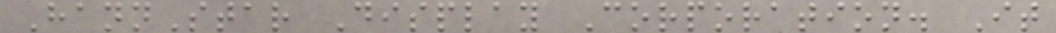HannStar Display Corporation. It
